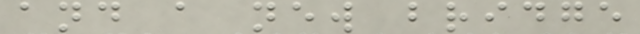and a new bridge
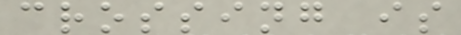crossing is
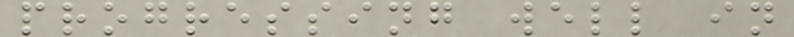progressing well in
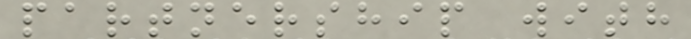partnership with
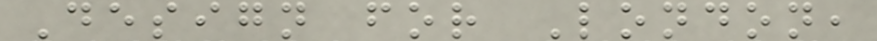Design for London,
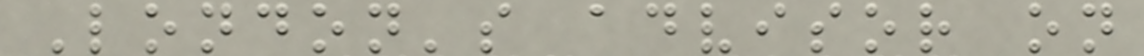London's advisor on
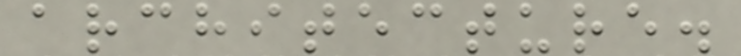architecture.
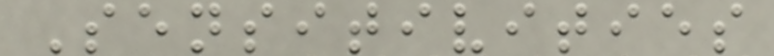Sensitivities
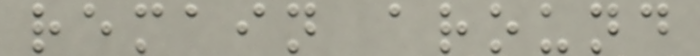remain around
